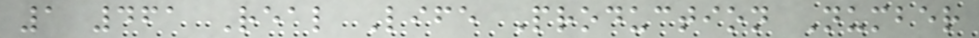1 461 Real Life Production Number
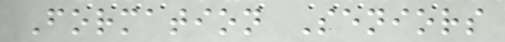Formation Seniors
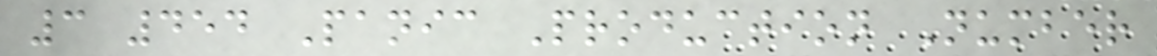3 454 Panic Production Number
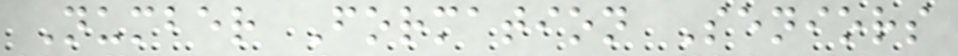Number Formation Seniors
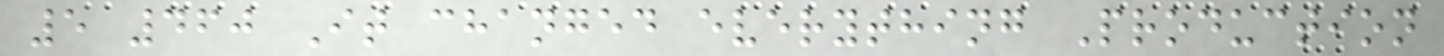5 460 It changed everything Production
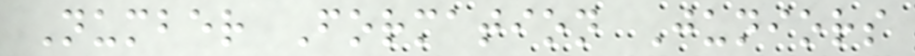Number Formation Juniors
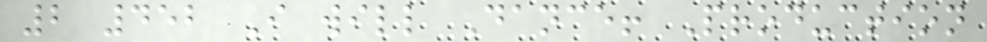2 452 I will Dance! Production
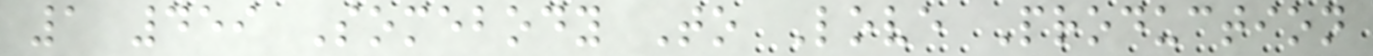1 459 Somebody To Love Production
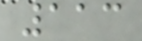113
